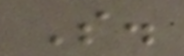S.
